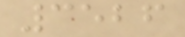3526
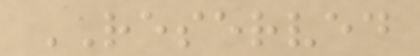RESERVED
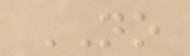NO
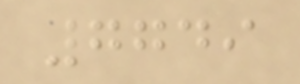7749
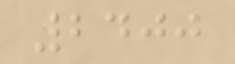2400
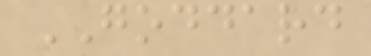GODDARD
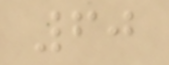60
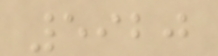5920
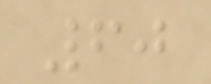60
